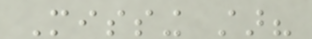Missing star?
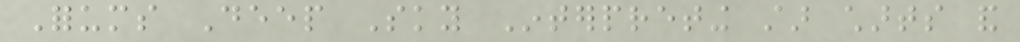Forums Deep Sky Interpreting star charts and
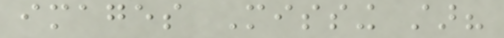images Missing star?
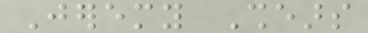Jeremy Shears
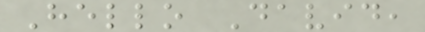Hello David,
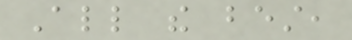All the best,
